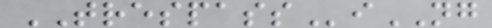TRESPASSiNG
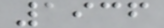1936
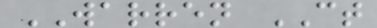WARREN CT
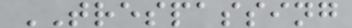TRESPASSING
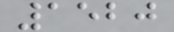1520
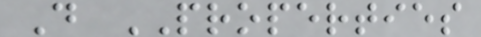D PROPERTIES
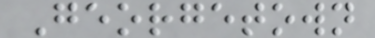Georgetown
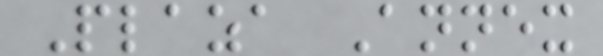Plaza Annex
